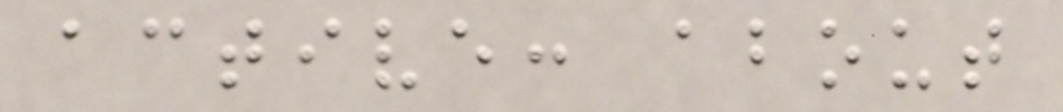active: about
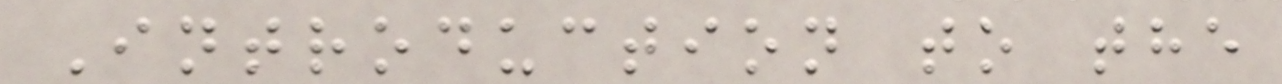Introduction to the
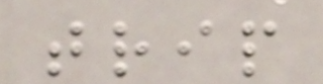trip
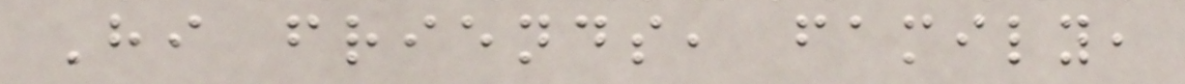Hi friends, family,
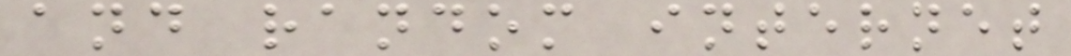and random internet
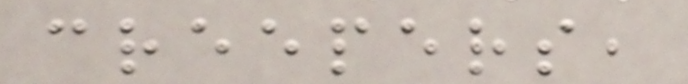creepers,
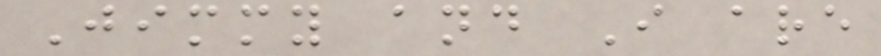Jimmy and I are
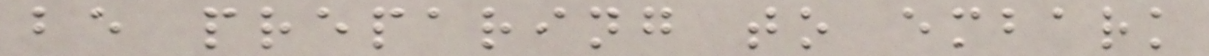be preparing to embark
